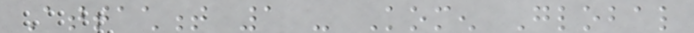Attachment 1 - Komen Global
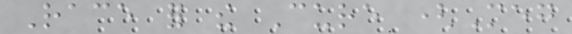Race for the Cure (Meg
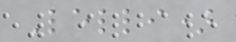Lelli)
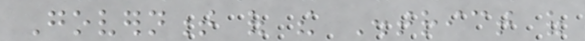Government of the District of
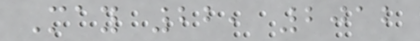May 22, 2012
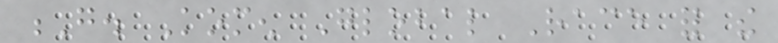G. Komen Global Race for the
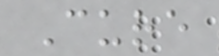Cure
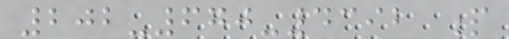202-670-4392 p
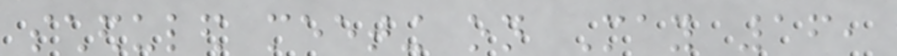scheduled meeting on May 16,
